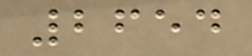2654
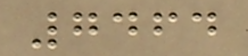7464
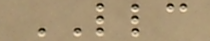LLC
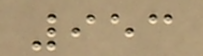953
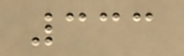333
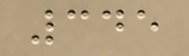345
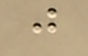j
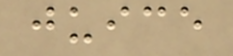juice
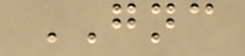GNC
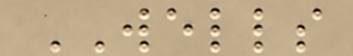WELLS
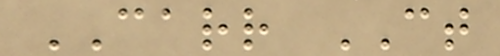CARR CT
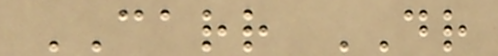CARR DR
